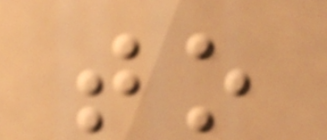to
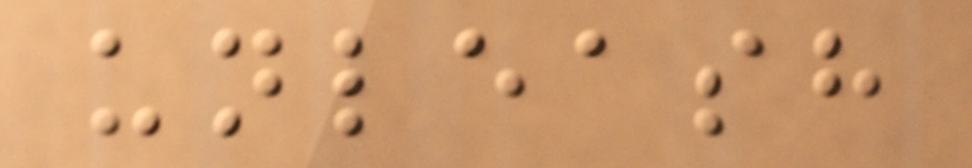unleash
